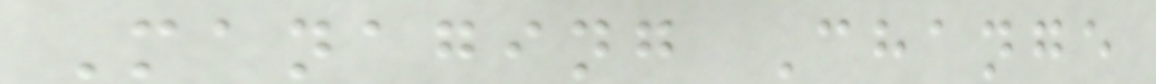Managing Change
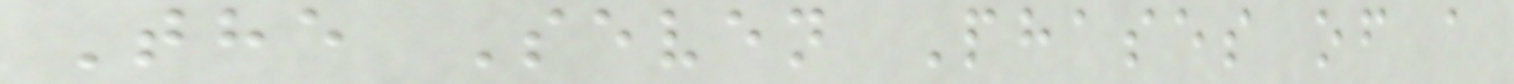The Seven Phases of a
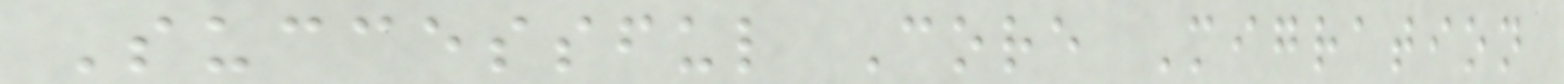Successful Core Migration
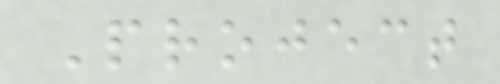Project
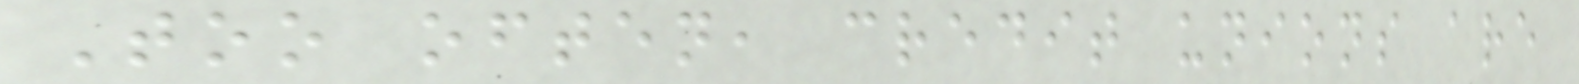Too often, credit unions are
